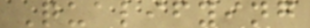Qualifying
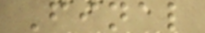Final
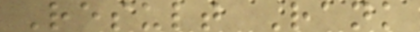Result Rank
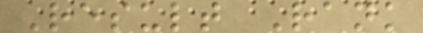Result Rank
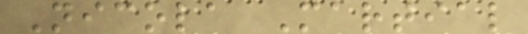Nicola Martial
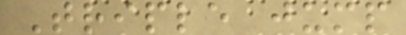Triple jump
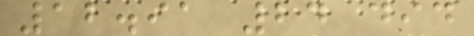12.91 24 did
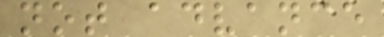not advance
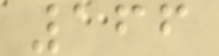166
